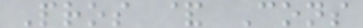Pros & Cons
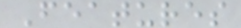Features
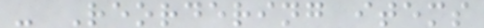- Reordering items
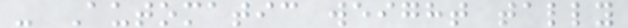- Automatic weight tally
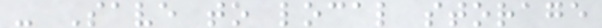- Save to local storage
